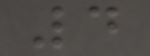4
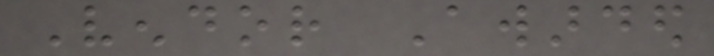Vendor Awarded
